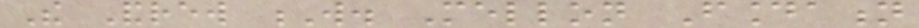The Andrew W. Mellon Foundation
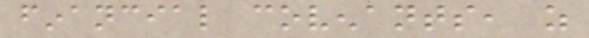financial covenants, as
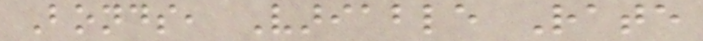Bonds, Variable Rate
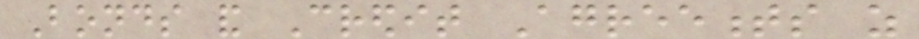Bonds and Credit Agreements as
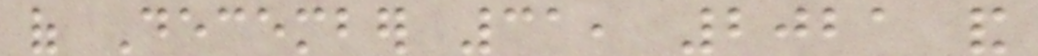of December 31, 2021 and
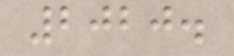2020.
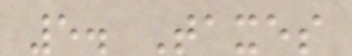5. Taxes
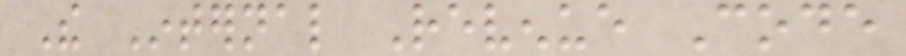The Internal Revenue Code
